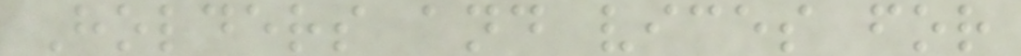Holders and vices for
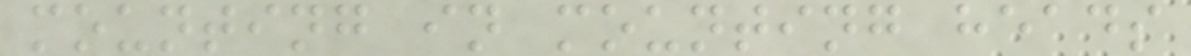mounting in mounting heads
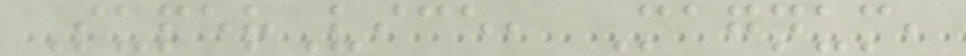SuperVice, Magnum,
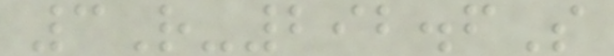3R-292.6S
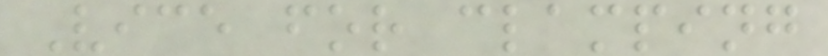Vice for clamping
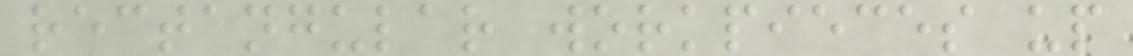rectangular workpieces up
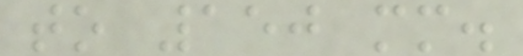to 150 mm.
